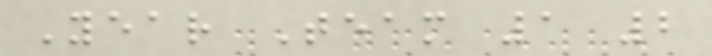Year Team 1 2
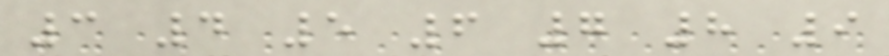3 4 5 6 7 8 9
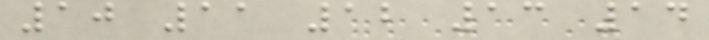10 11 12 13 14
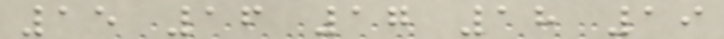15 16 17 18 19
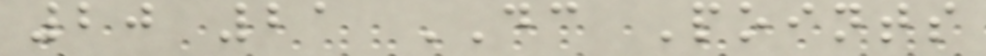20 21 DC Points
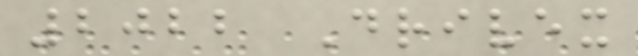2022 Drivex
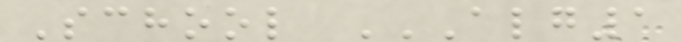School ALG1
